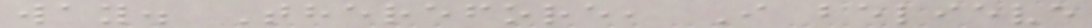way. Therefore, I believe
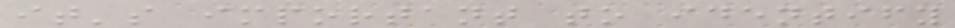it's important to identify
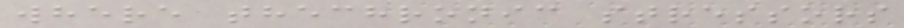where thechronic stressors
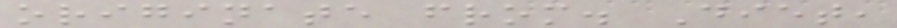originate from. Diet,
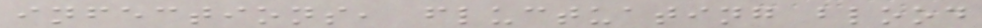infections, fluctuating blood
